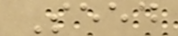Seed
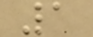1
